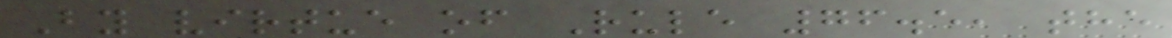By virtue of Rule 76.5, the
